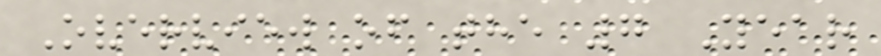Overview of the 7 Year
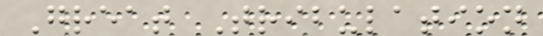Great Tribulation
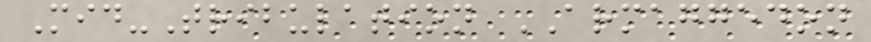Mid-Tribulation ARMAGGEDON
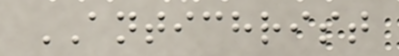ANTICHRIST
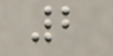2
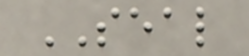SEAL
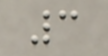3
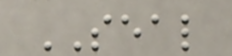SEAL
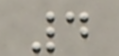4
